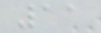11
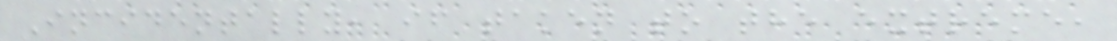Incidentally, if taken to the extreme,
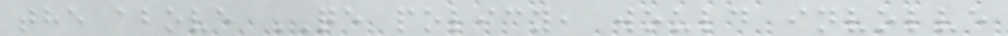the above QE policy, would involve
